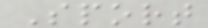Sport
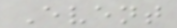Event
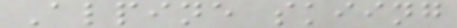Alpine skiing
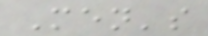Men's
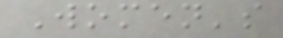Women's
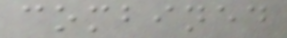combined
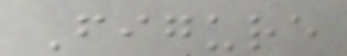Figure
